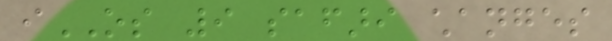iOS 9 safari changes
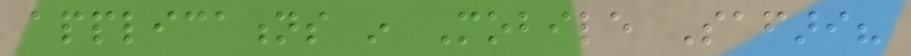applications in Mobile Safari?
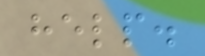help.
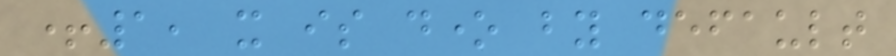+1, it is done by default
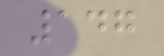147
